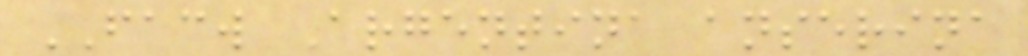FACW Argentina anserina
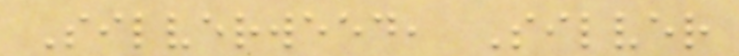Silverweed, Silver
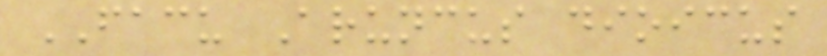FACU Aruncus dioicus
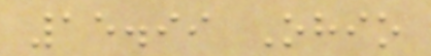15.99 Ohio
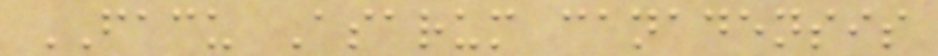FACU Asarum canadensis
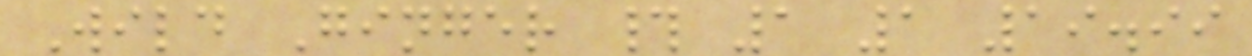Wild Ginger # 1 1 19.99
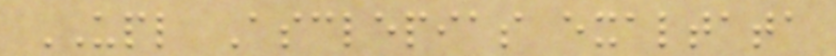UPL Asclepias exaltata
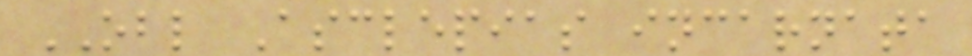OBL Asclepias incarnata
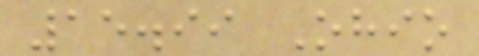15.99 Ohio
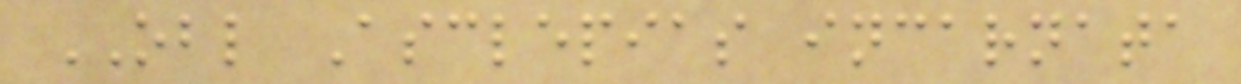OBL Asclepias incarnata
